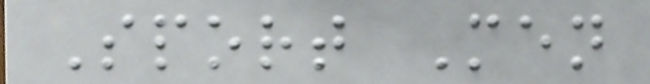Sport Men
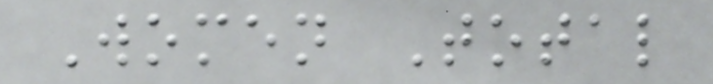Women Total
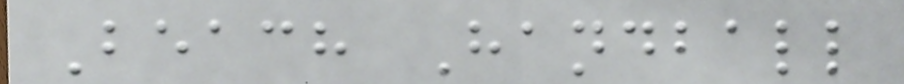Beach Handball
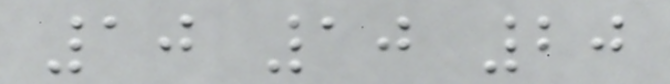10 10 20
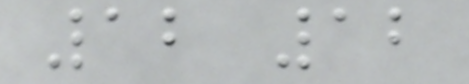12 12
